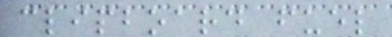clipboard fuel
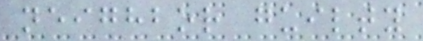neighbor guilty
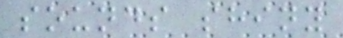sounds shiny
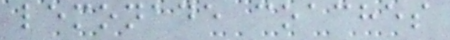lemonade coaches
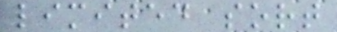limited sort
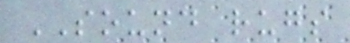SOUND rugs
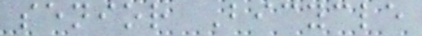senior Bicycle
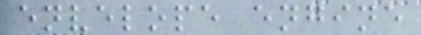envelope engine
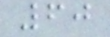60
